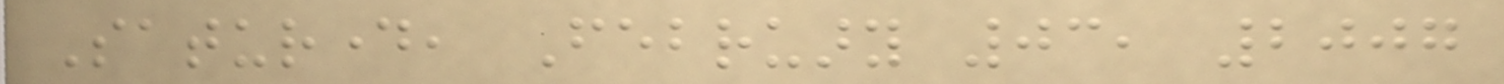Saturday, February 03, 2007
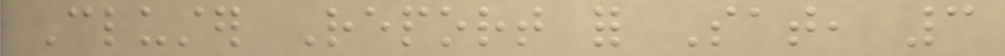Cluster Report for Sat, 3
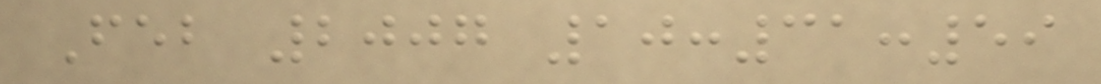Feb 2007 10:31:59
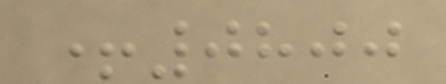+0800
